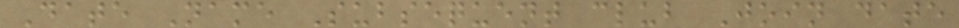Date Name Subsequent club Join date
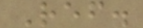Ref.
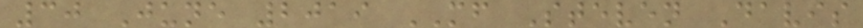30 June 2019 MF Steven Davis
